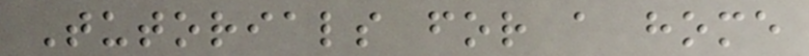Tutorials for a home
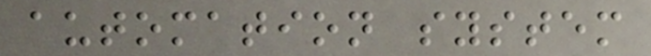automation system
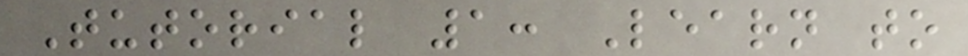Tutorial 1: Learn to
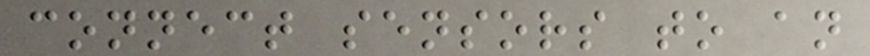connect sensors to an
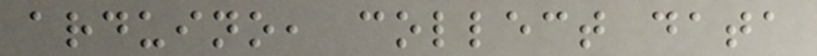arduino, collect data
